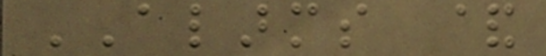ALARMS &
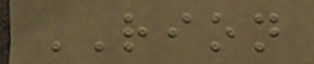RION
